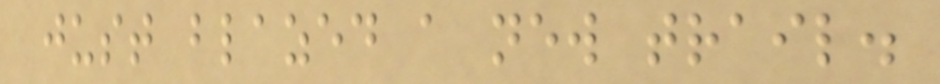just blazed a new trail.
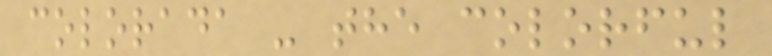colorada - the colorful
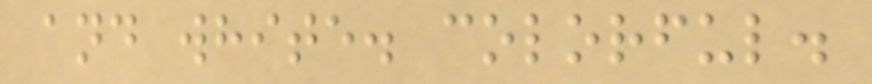and white. colorful.
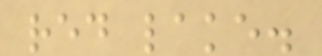red lake.
